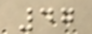47
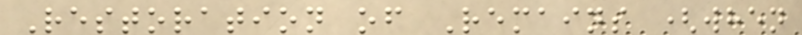Restoration of Remains (when
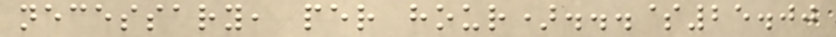necessary, per hour)...$25.00
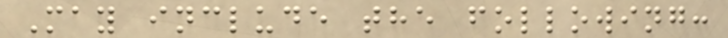May include the following:
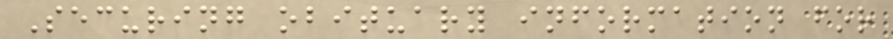Securing obituary information for
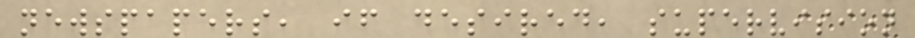newspapers, if desired, supervision
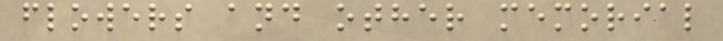flowers and other memorial
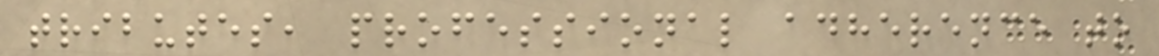tributes, professional adherence to
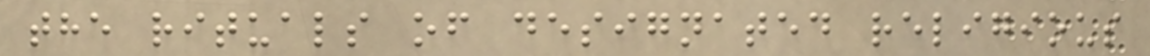the rituals of designated religious
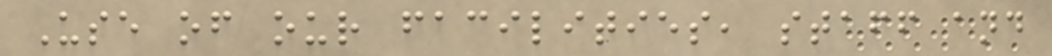Use of our facilities, staff and
